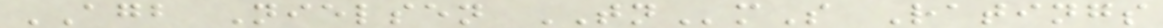AGB Nielsen TNmS Ratings
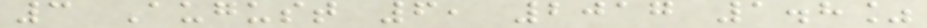3 August 6, 2017 1.8%
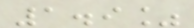1.9%
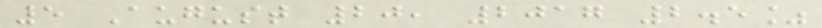5 August 20, 2017 2.5%
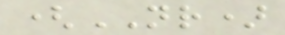(NR)
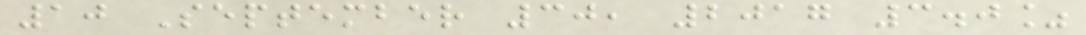10 September 30, 2017 3.0%
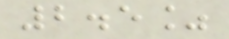2.5%
